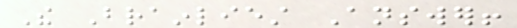The Brainliest Answer!
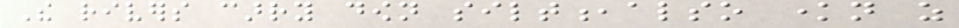The rivers carry down silt,also known as
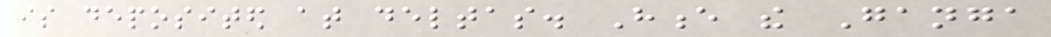is deposited at deltas. Hence the Ganga
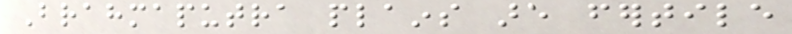Brahmaputra plains are fertile
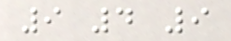9 4 9
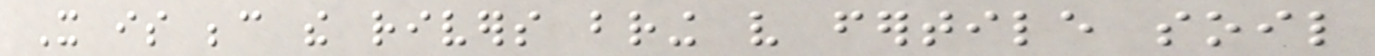It is because the rivers bring very fertile soil
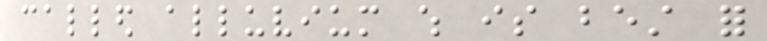called alluvium which is best for
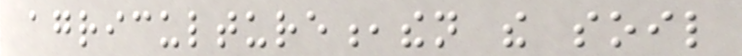agriculture,then the soil
